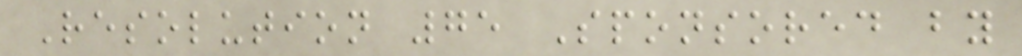Resolution 75 Sponsored by
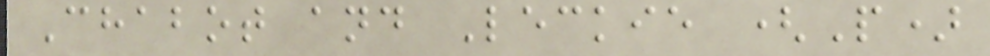Chabot and Leckie (P)
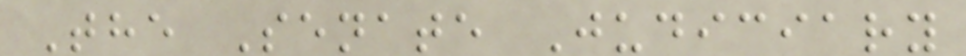The Senate Judiciary
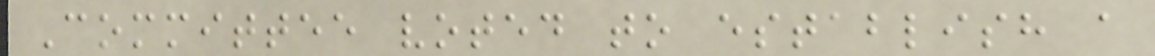Committee voted to establish a
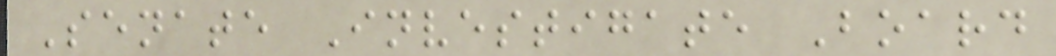Senate Investigate Board
